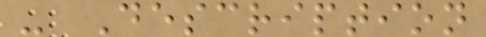- Description
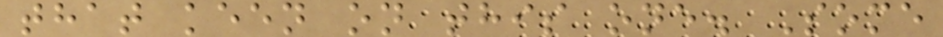that keen on this one. Some
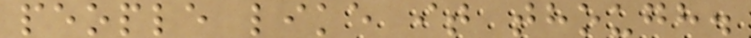people like it though.
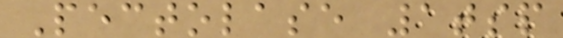Pectolase 1tsp
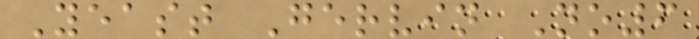Yeast Gervin No6
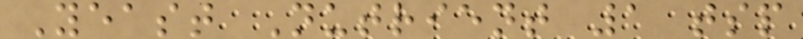Yeast Nutrient 1 tsp
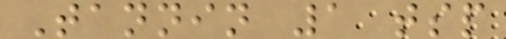Tannin 1 tsp
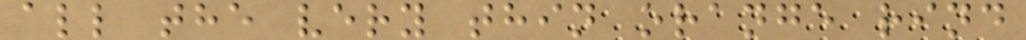all the very thin orange rind
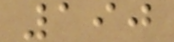190
